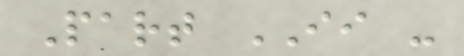Part II -
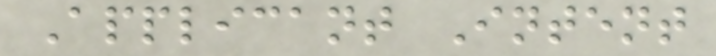Applicant Intent
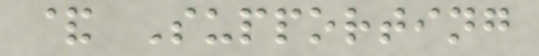& Supporting
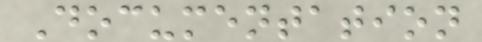Documentation
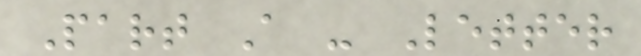Part A - Letter
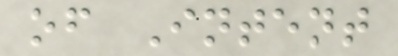of Intent
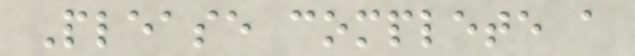Please complete a
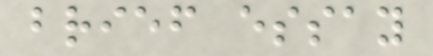brief essay
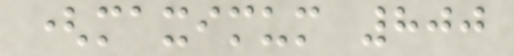(maximum 800
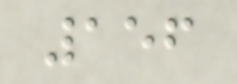156
